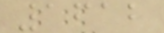1612
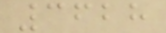3628
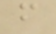f
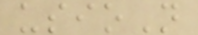usioN
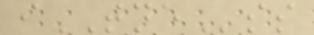iTNEss
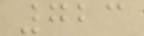723
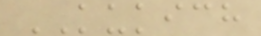KUKICH
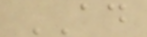AD
